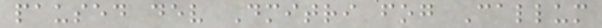paused dev Dmitri fog Callum
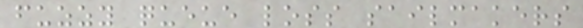fuzzy queue loss sailmakers
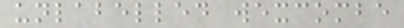unlabelled wexcombe
